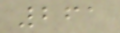261
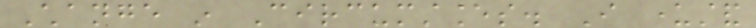Change in Circumstances. I understand
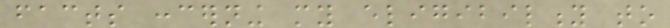facts concerning my eligibility to
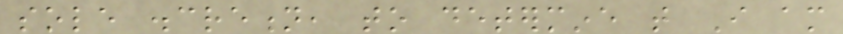sole discretion, to determine that I am
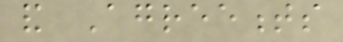and Agreements
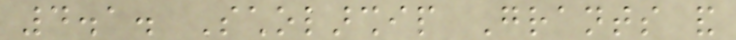4.1. Scholarship Grants and
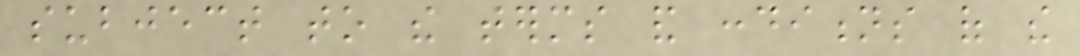subject to the terms and conditions of the
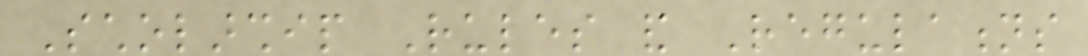Scholarship Rules and Regulations
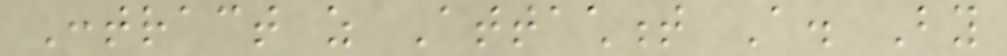Contract as Attachment A. By
